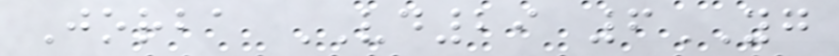Jorba VD29 6YG
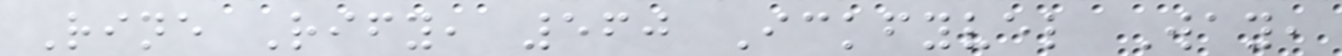Rine Rify, 560 Ickfyvel Way,
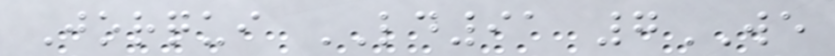Jorqui LD91 7WE
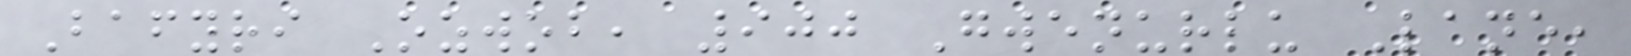Bafyri Ozwob, 900 Gwenurlu Lane,
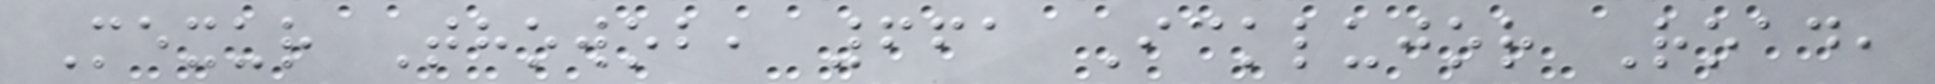Mexur Thowob, 661 Icklujor Road,
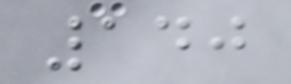140
